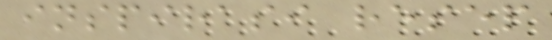inspirasi resep
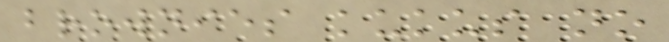brownies kukus no
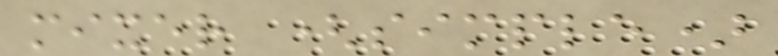mixer (simple)
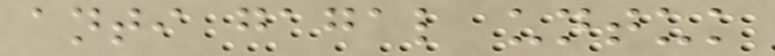anti gagal untuk
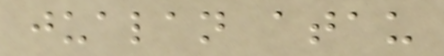jualan atau
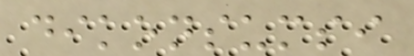dikonsumsi
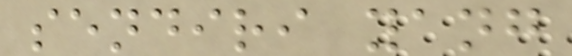sendiri yang
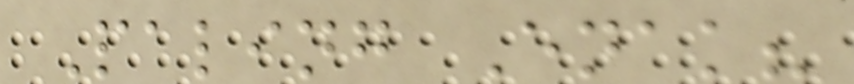Paling Enak?
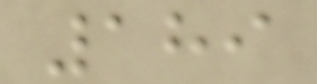189
